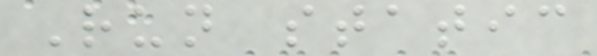Run static
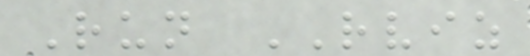Run RVIZ
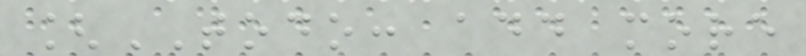[TODO: add more
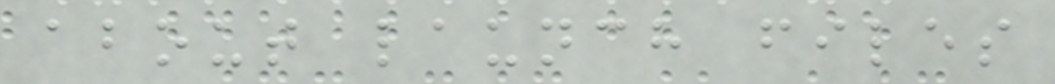about launch files
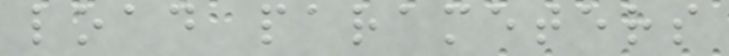load parameters
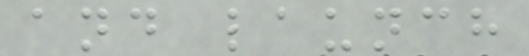and launch
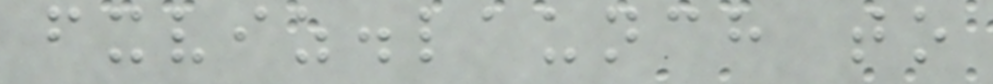fxviz.launch to
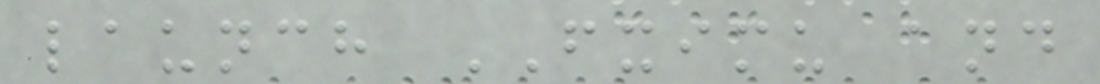launch FXIMU and
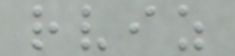rviz
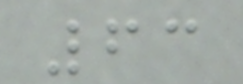63
